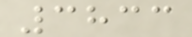3833
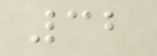32
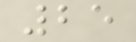25
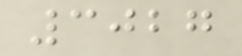3027
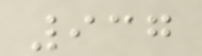937
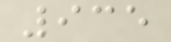935
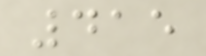415
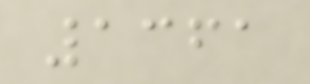1361
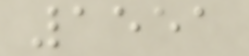1551
